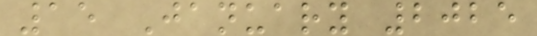15 January 2025
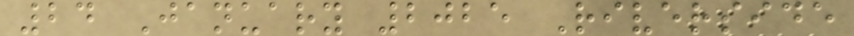24 January 2025 Riverside
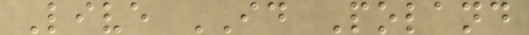Live ID Poland
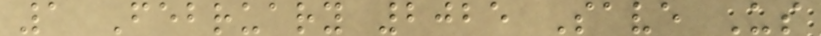1 February 2025 Save Us
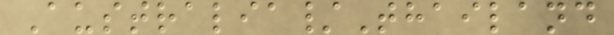Australia/Thailand
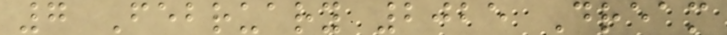7 February 2025 Dream
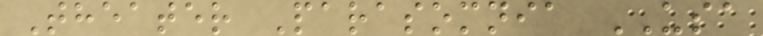Theater Parasomnia USA
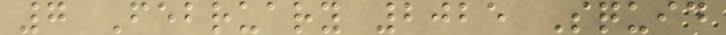7 February 2025 Squid
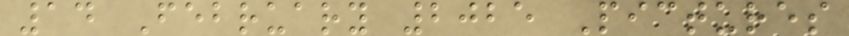14 February 2025 Pictures
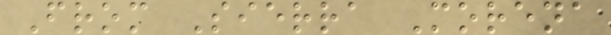From Sierra Morena
